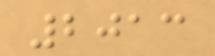2013
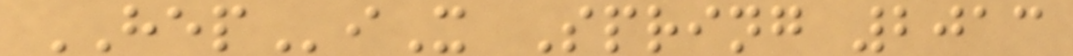HEPiX Spring 2013
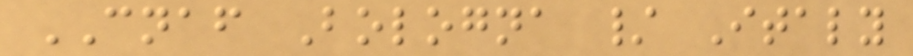CNAF Bologna / Italy
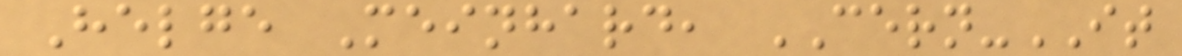Helge Meinhard, CERN-IT
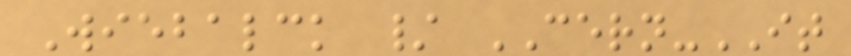Wiebalck / CERN-IT
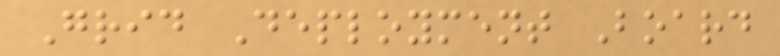Grid Deployment Board
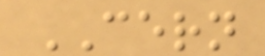CERN
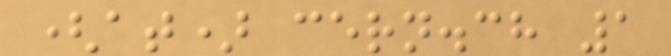(at) cern.ch 1
